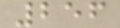256
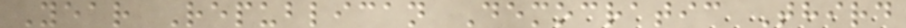Year Republican Democratic Third
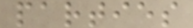parties
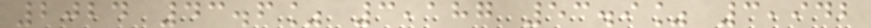2024 43.6% 3,187 53.9% 3,942
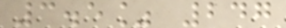3.5% 247
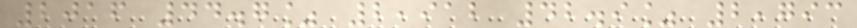2016 44.7% 2,912 42.9% 2,793
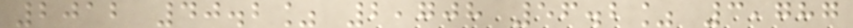2012 40.2% 2,708 56.2% 3,787
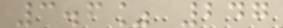3.6% 247
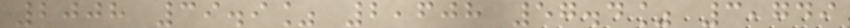2008 39.9% 2,608 57.4% 3,749
